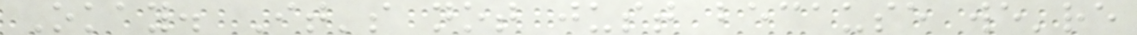Okay. It's not just because we're
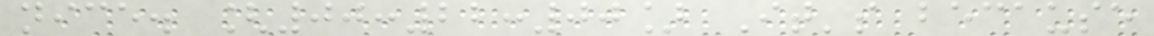nice. [00:22:00] It's because
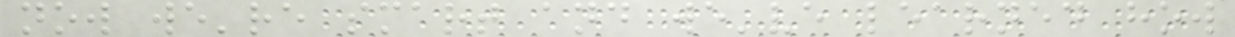now we're smart and we've learned how
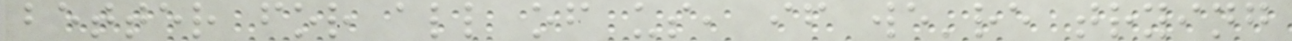better for all of us, if we're trying
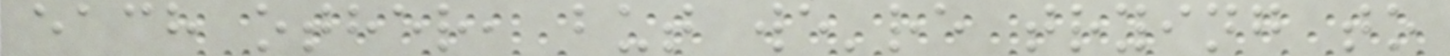each other, but we're trying to
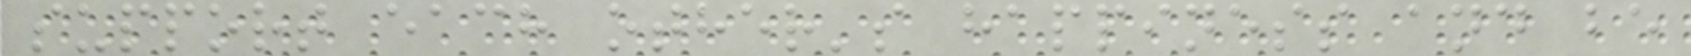support each other's happiness and be
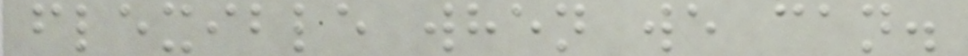flexible when we can.
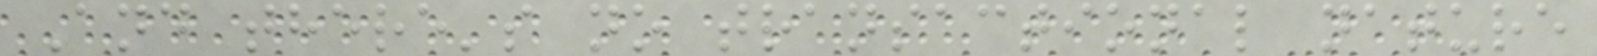And there's no transactional nature
